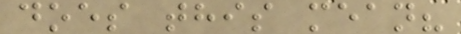does this mean?
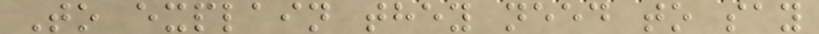To explain they need to say
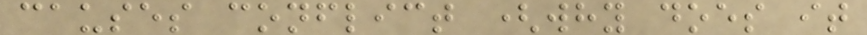causes conflict (why does it
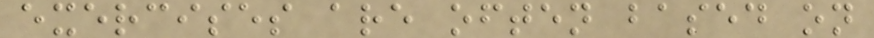exercises are often based on
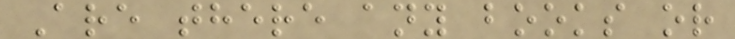Are there any books or
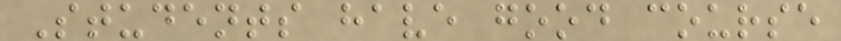Students have good course
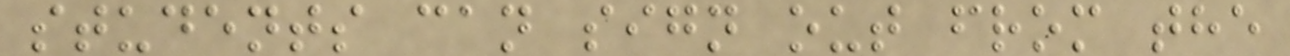students can sign out from the
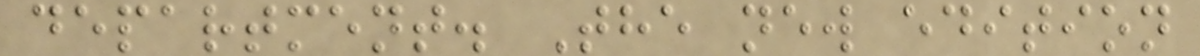department. The new edition
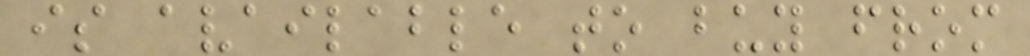is available to buy from
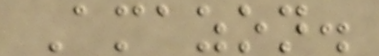Amazon.
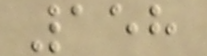158
